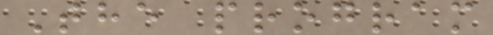The program
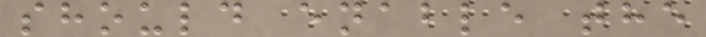should enable the
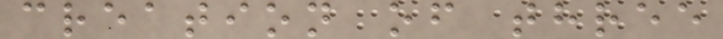creation of three
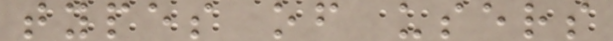types of users
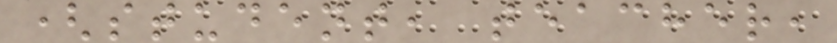(student, teacher,
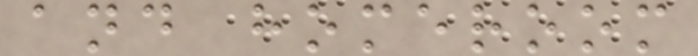and homeroom
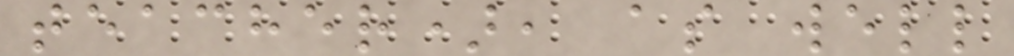teacher), as well
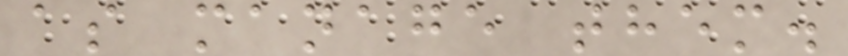as manage them.
